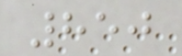850
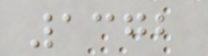1372
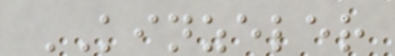KINZELER
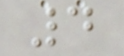4
